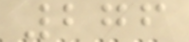276
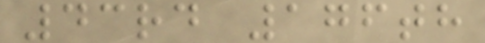43rd 176th
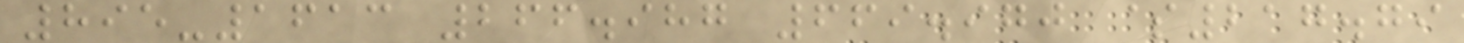895-1613 266.987 669.970 $217.79
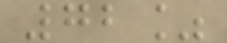72%
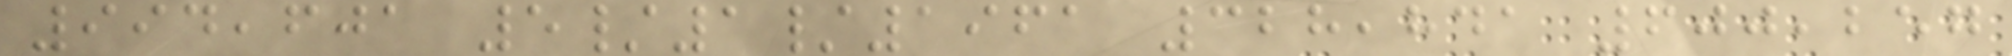994,601 5/1/1961 328,841 600,257
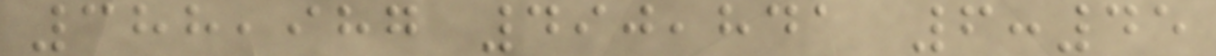388,987 490,841 6:45
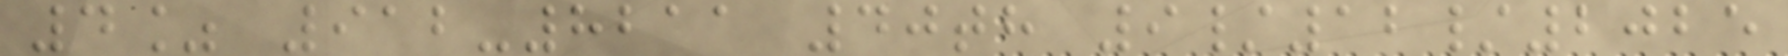4% 912-8211 40th 9/12/2025
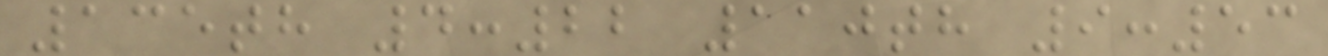135th 4:22 110th 9:53
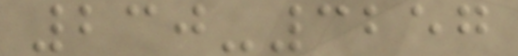230-3257
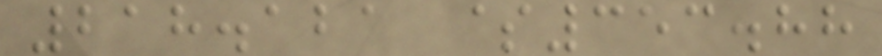218.121 $353.88
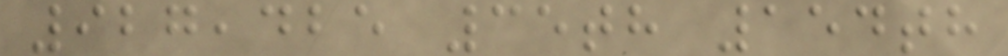927,425 35th 154th
